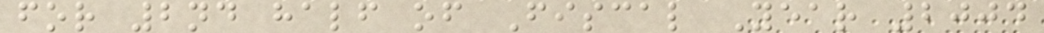for 2nd half of Fiscal Year 2004
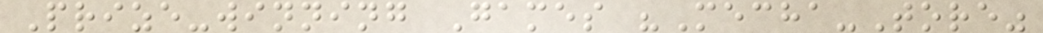Prize-winning Games "Mecha-Tore"
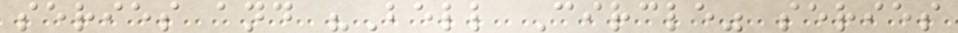series and "Bell Circle" series
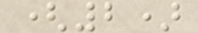(2)
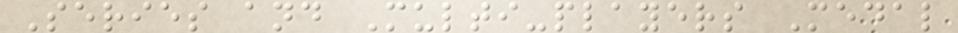Series and Multi-players Medal
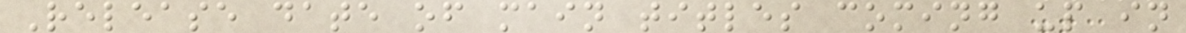Release date of main titles coming up in
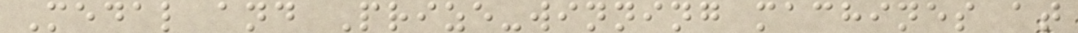Medal and Prize-winning machines at
